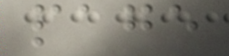page
